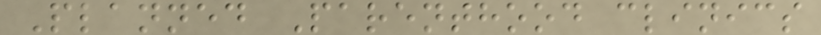Planned Parenthood clinics
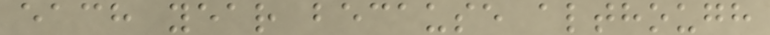each year because although
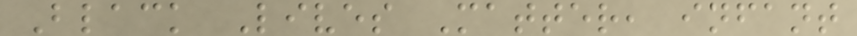Black Lives Matter, infant
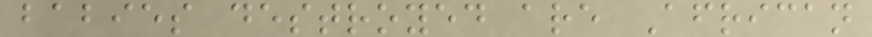babies destroyed are African
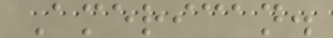American.
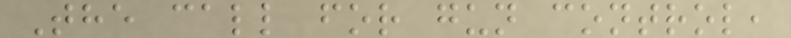The call for gun control,
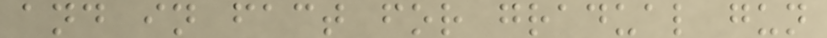and in fact for gradual gun
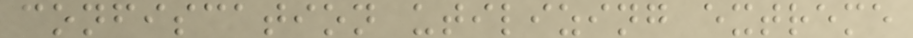confiscation utilizing extreme
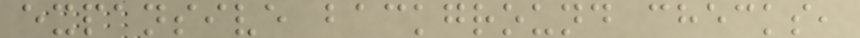expansive background checks,
